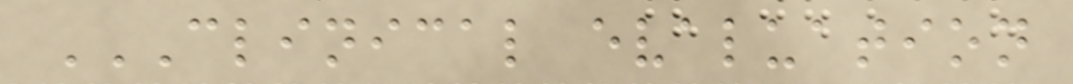CLINICAL EVALUATION
